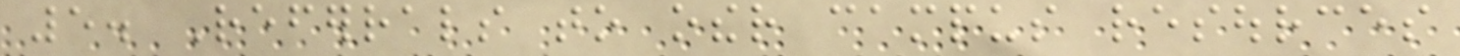5. Referrals to other campus resources
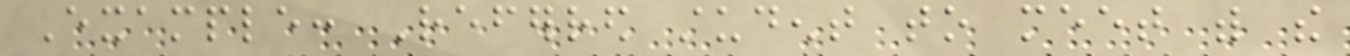Example: Referred student to meet with the
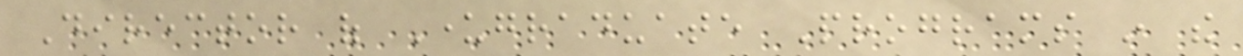Director of Undergraduate Programs in the
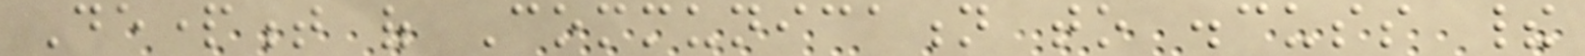Department of Communication to discuss their
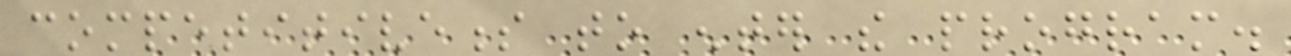competitiveness to enter the program.
